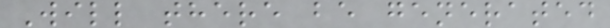Will there be generated
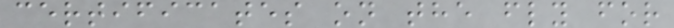certificates on the fly for
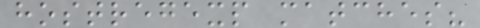hostregexp matches?
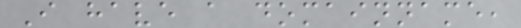I have a domainname,
